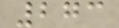273
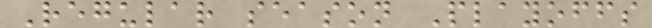Regular season Playoffs
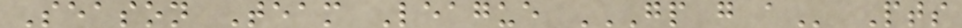Season Team League GP G A Pts
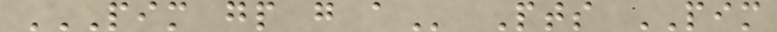PIM GP G A Pts PIM
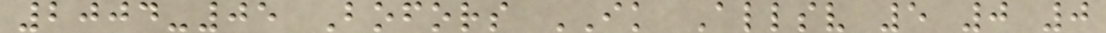2004-05 Bofors IK Allsv 5 0 0
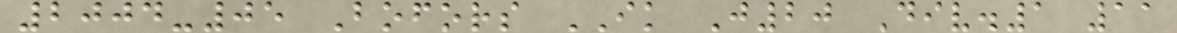2004-05 Bofors IK J20 Div.1 11
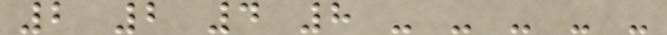2 2 4 8 - - - - -
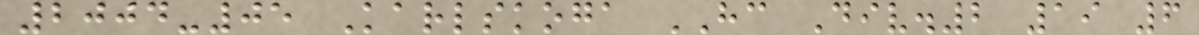2004-05 Karlskoga HC Div.2 19 6
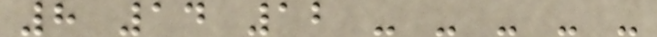8 14 12 - - - - -
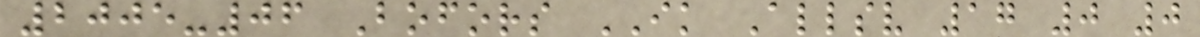2005-06 Bofors IK Allsv 17 0 0
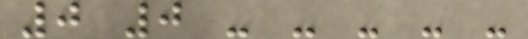0 0 - - - - -
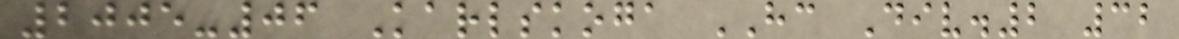2005-06 Karlskoga HC Div.2 32
